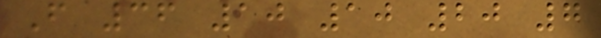F 36 10 10 20 7
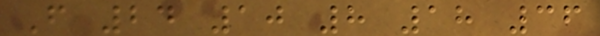F 24 10 8 18 36
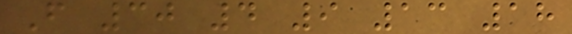F 30 4 9 13 18
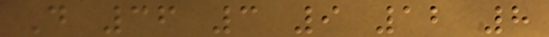D 36 3 9 12 8
